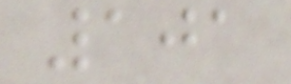101
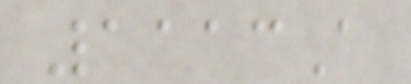1113A
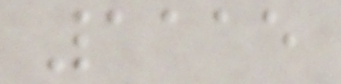1115
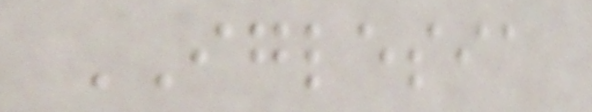IGLESIA
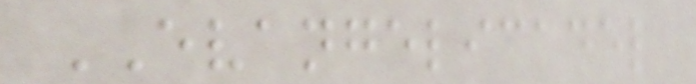EVANGELICADEL
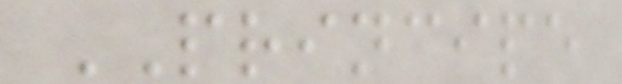PRINCIPE
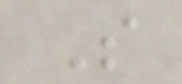S
